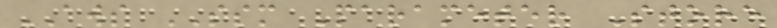AWS SSM Parameter Store
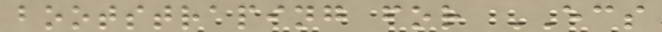bootstraping for ECS
